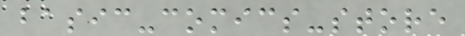basic-comics-store
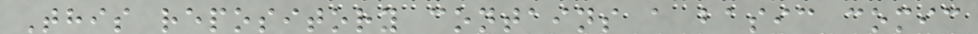This repository contains a basic comic
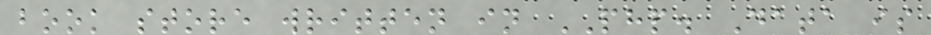book store written in PHP. Data is
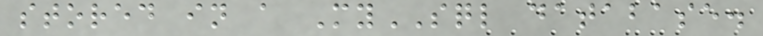stored in a MySQL database.
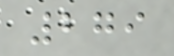279
